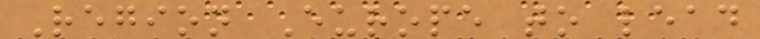Region Europe to lead
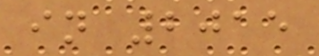in 2015
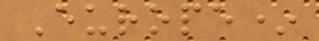Europe*
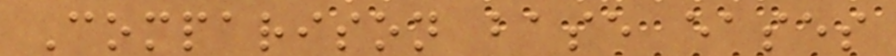Comparison base eases
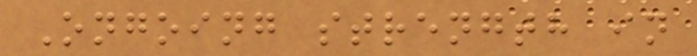Ongoing strength in
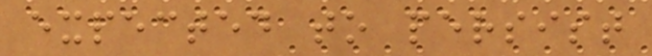expected to persist
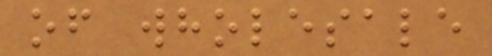of wholesale
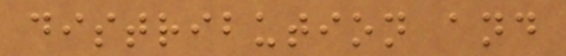distribution and
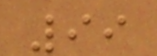99
